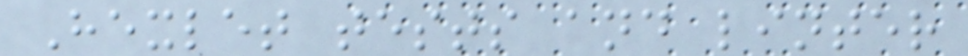Hexlet tests and linter
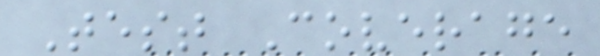Test Coverage
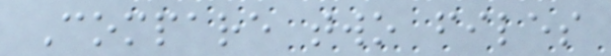Compare two files
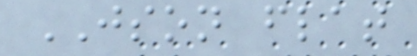JSON flat
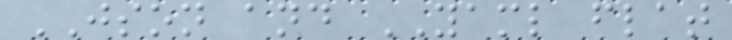JSON and YAML flat
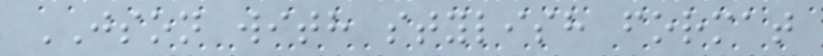JSON with stylish format
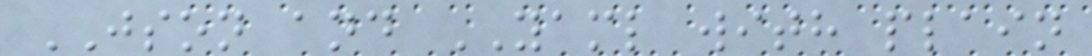JSON and YAML with plain
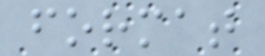format
